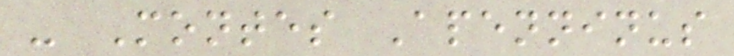- Montes Apenninus
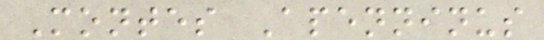Montes Apenninus
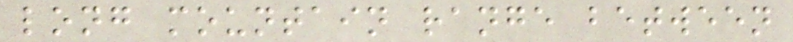long mountain range between
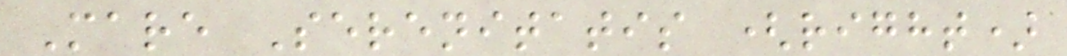Mare Serenitatis (right)
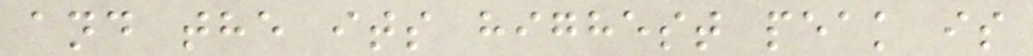and the its highest peak is
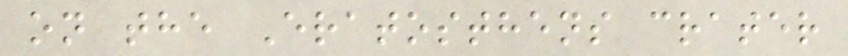on the Eratosthens crater
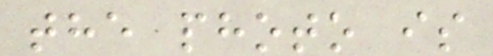the photo is
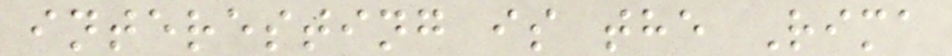interesting is the Rima
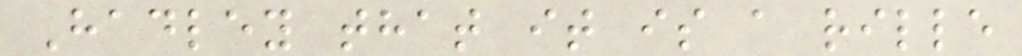Hadley that it is a rille
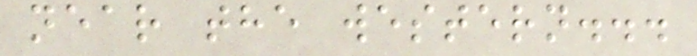near the western...
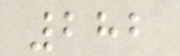282
